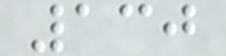130
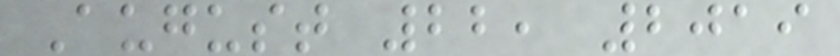August 22, 2019
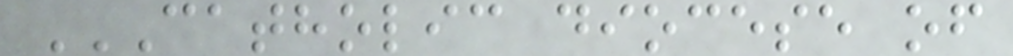CATHOLIC DIOCESE OF
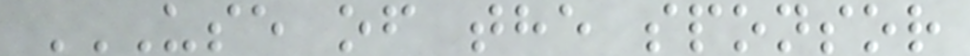USE OF THE SPONSOR
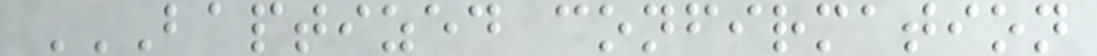BAPTIZED CONFIRMATION
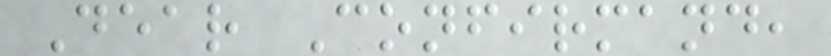Dear Confirmand,
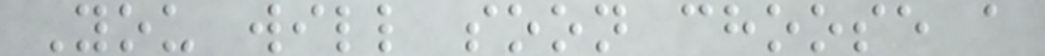You will soon choose a
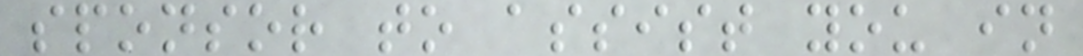sponsor to assist you in
